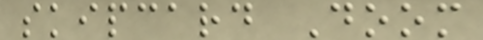skipcard Doom
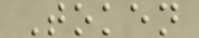Token
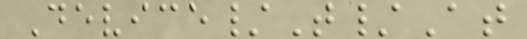Device/T/At
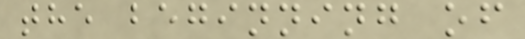the beginning of
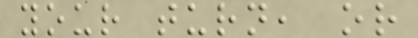your turn, or
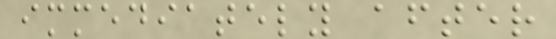immediately after
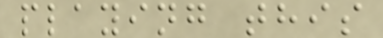playing this
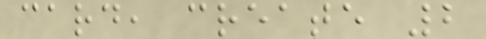card, create 2
